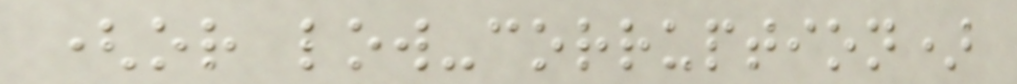(or low-corruption)
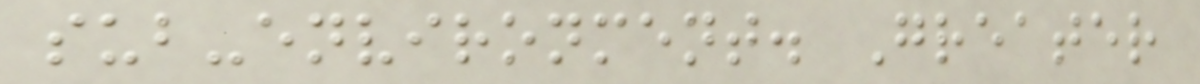sub-environment. Greater
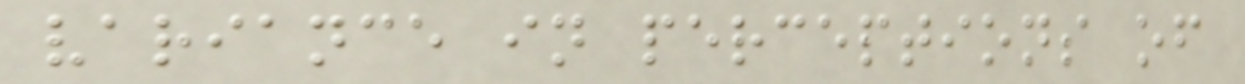variance in perceptions of
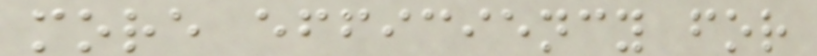more efficiency for
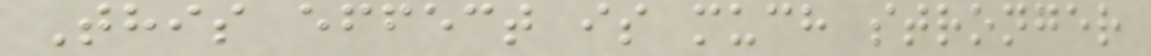This effect is much stronger
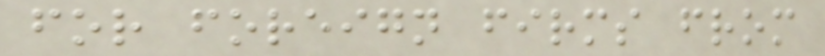for foreign firms from
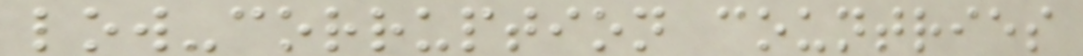low-corruption countries
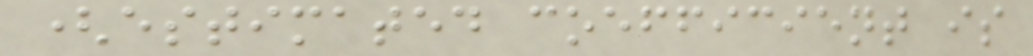(estimated coefficient is
